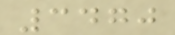3470
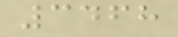3468
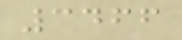3466
